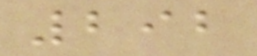292
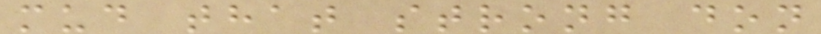mud that strong don
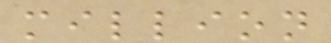million
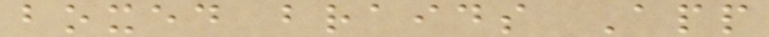boxed braids App
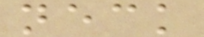neck
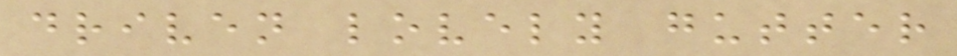driven lovely gutter
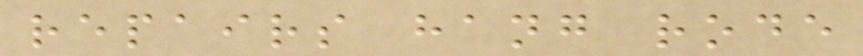repairs hang rode
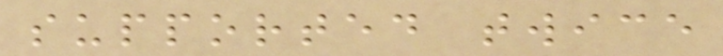supported twice
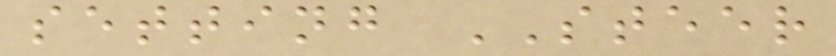setting STEER
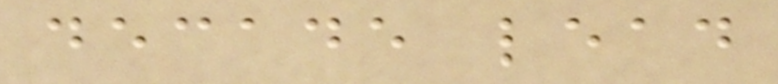decade lead
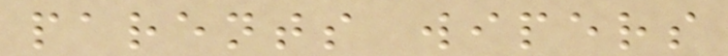parents wipers
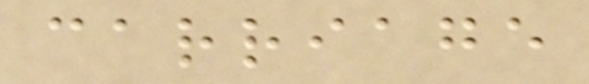carriage
